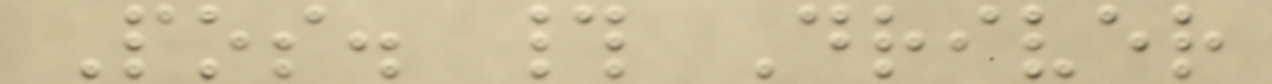Pos. # Driver
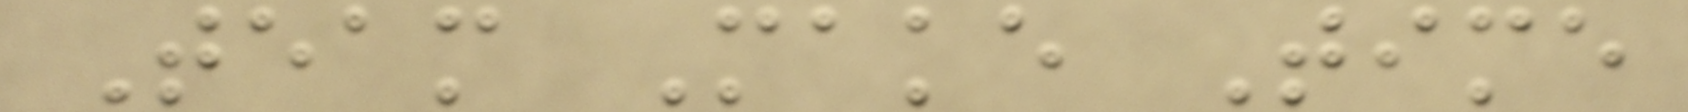Team Make Time
